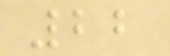22
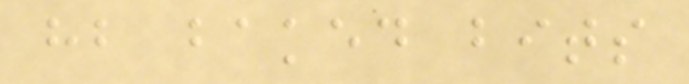hb baked bits
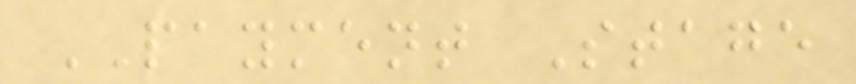PAYMENT Stage
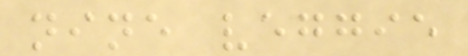nine veggie
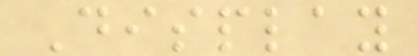Display
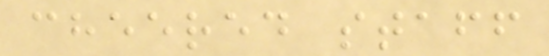cheered staff
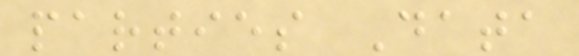parties Data
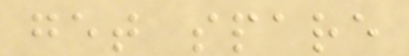get spare
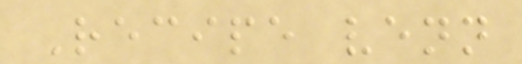Recipe venn
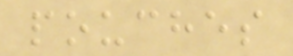pouches
